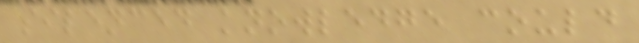silenced knowledge could
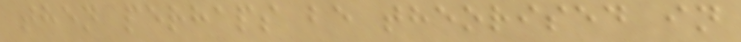then perhaps be theorised in
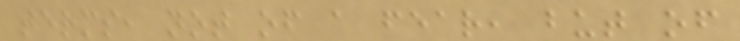terms, not of a fear, but of
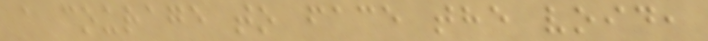a courage to face the void,
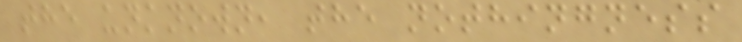the unknown, the nothingness
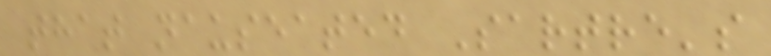that nauseated Sartre's
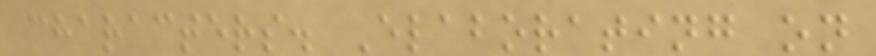characters. Elaborating on
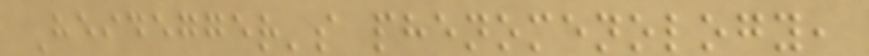Heidegger's phenomenology,
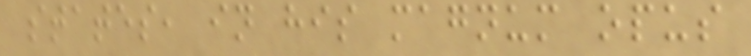states, in his magnum opus
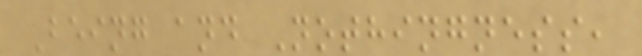Being and Nothingness,
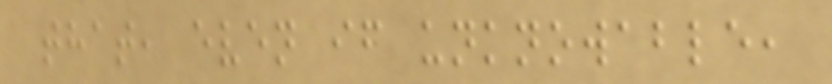that, even if unknowable,
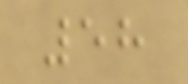58
